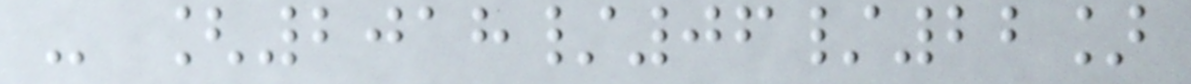- [2018/06/22]
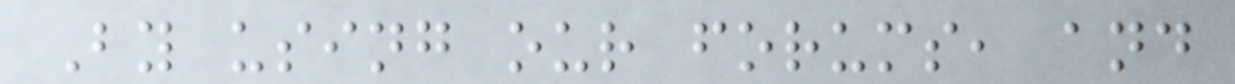By using our forums, and
